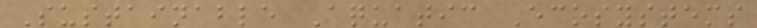Sustainable Aquatic Ecosystems
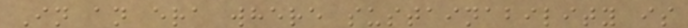In an era where sustainability is
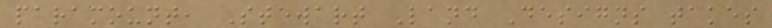paramount, Stewart Land Designs takes
